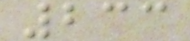233
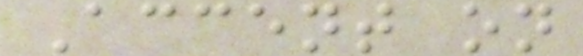Accent on
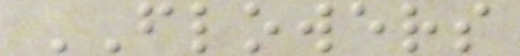FLOWERS
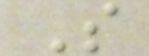S
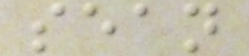sean
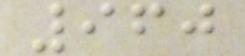960
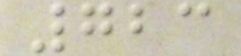723
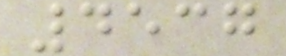4537
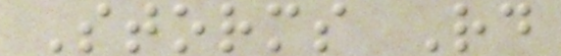Storms Rd
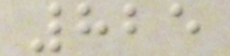825
